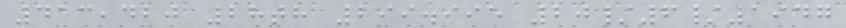413,420 28th 299.995 20/6/1947
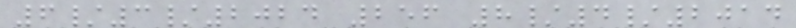6/3/2024 256 8/4/2014
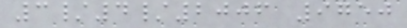3/4/2006 9750
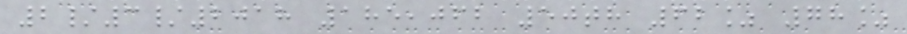2/3/2018 185,062 50th 62% 78%
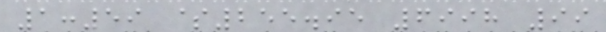1:59 $255.95 6998 99
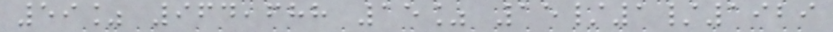59% 964,688 15% 15/1/1929
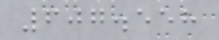607.558
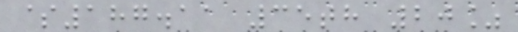$187.11 35th 20%
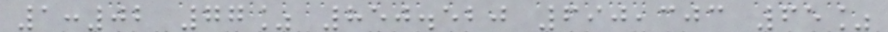1:02 77% 850.520 690,303 65%
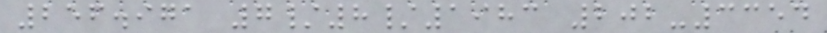256.971 7/8/1983 202-3354
